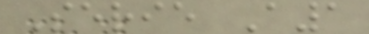Serie A1
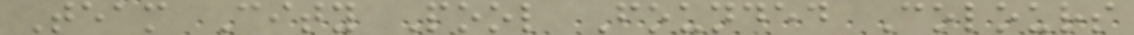Team City Pool Founded Colours
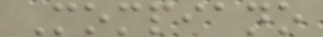Mompiano
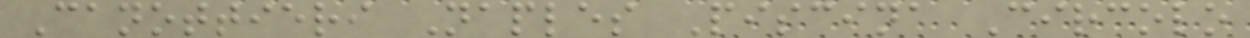Canottieri Naples Piscina Circolo
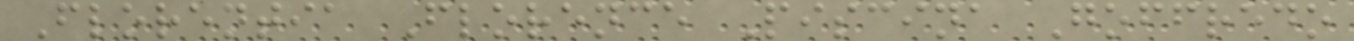Florentia Florence Piscina Goffredo
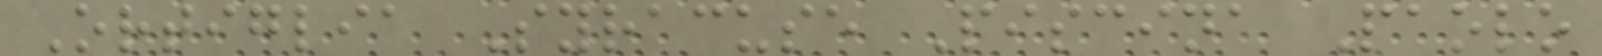Ortiglia Syracuse Piscina Paolo
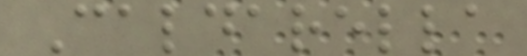Caldarella
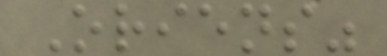Oriens"
